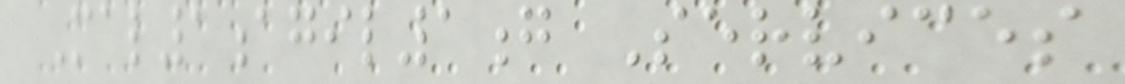Mal1agil1g Services
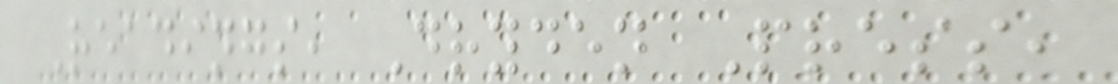Readings, Dryden Press,
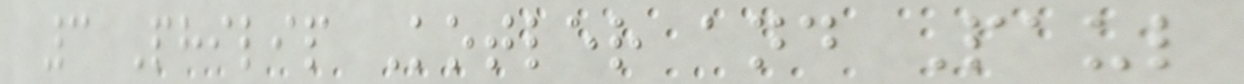3 Philip Kotler and Paul
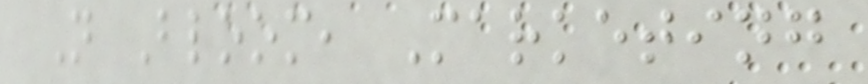N Bloom, Marketing
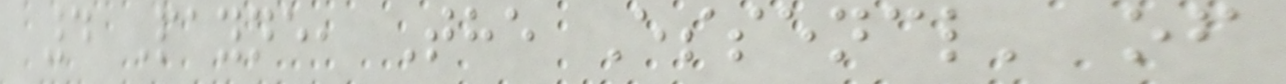4 Payne, The Essencl' of
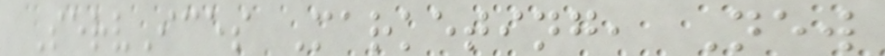ServIces Marketing, New
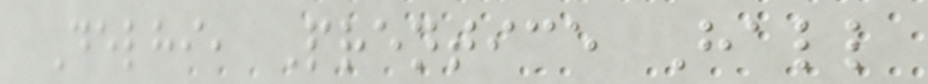Delhi, Prentice Hall
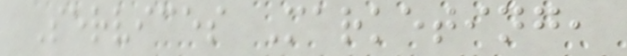Services Marketing,
